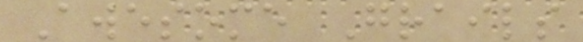Awesome Grails
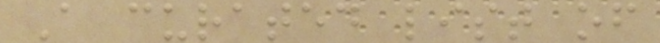A curated list of
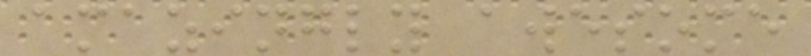amazingly awesome
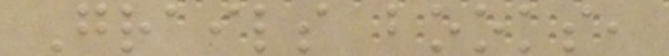Grails books,
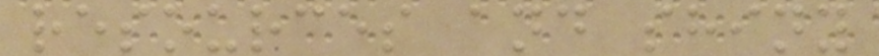resources and shiny
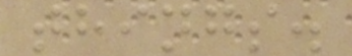things.
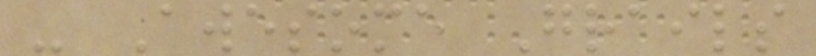- Awesome Grails
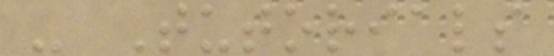- Tutorials
